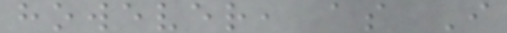however, as I
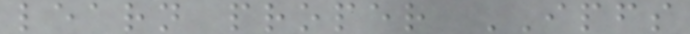learn proper IPFS
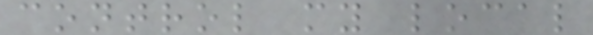control my local
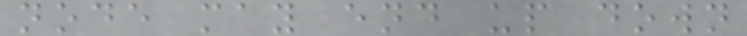node may end up down
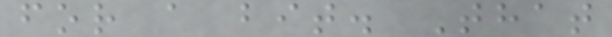for a bit. That
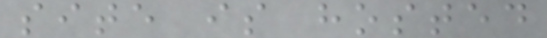site is hosted
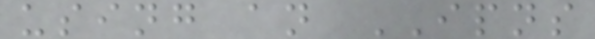using an IPNS
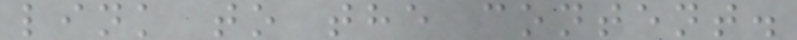link to the content.
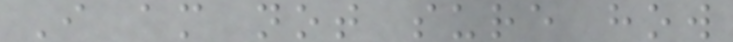I am not sure how
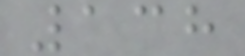138
